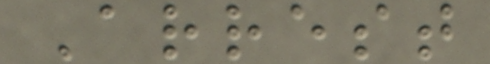Arrest
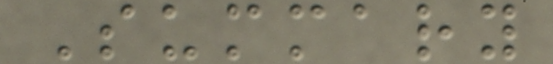Summary
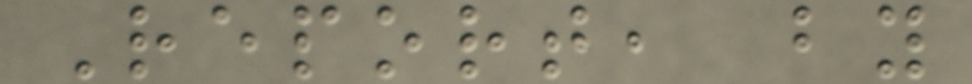Report, by
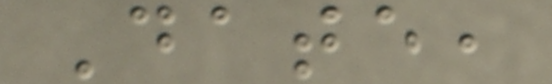Date,
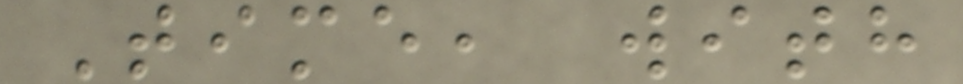Time, with
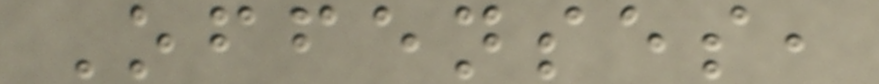Offenses,
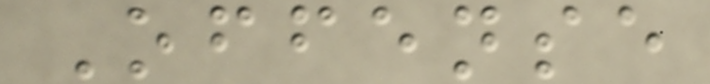Offense
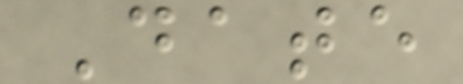Date
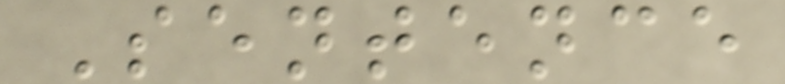Sentence
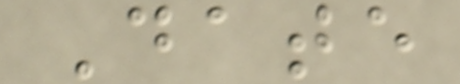Date
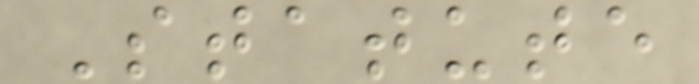Statute
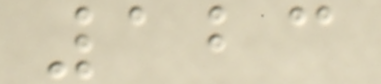123
